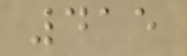415
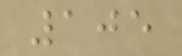105
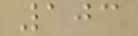103
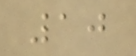10
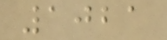1021
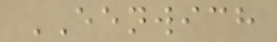EENWICH
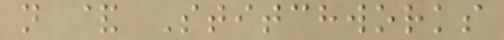n & Stitchworks
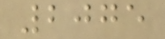2075
